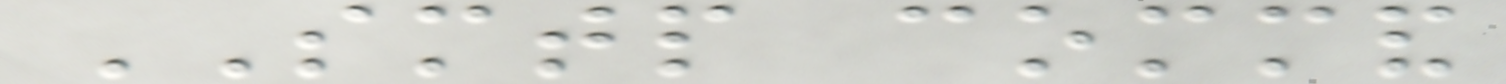SMTP command
